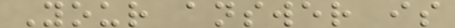Your answer is
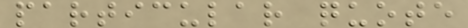particular quote
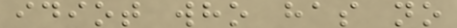idiot who has no
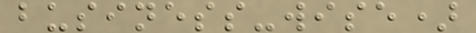business-wise)
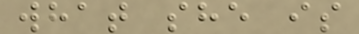what she is
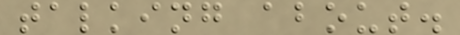talking about.
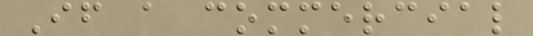If a commercial
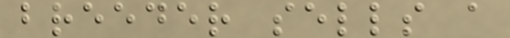breeder sells a
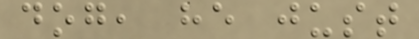dog, he just
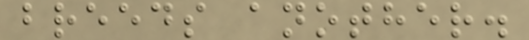breeds another.
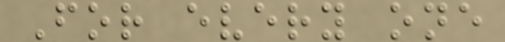For every one
